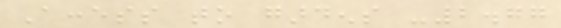Access to gardens -2.77
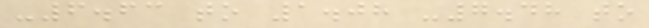-6.63 to 1.08 -7.48 to
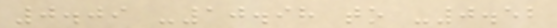0.09 -10.98 to -0.52
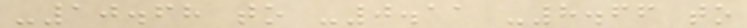-10.68 to -0.11 -8.66 to
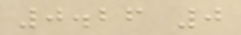0.26 0
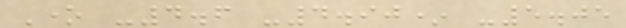One -4.6 -4.90* -5.05
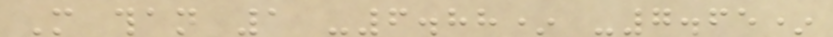More than 1 -6.88* -7.65*
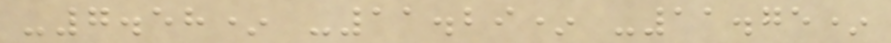-7.58* -11.29* -11.75*
